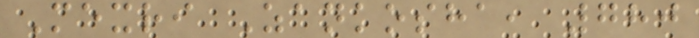Mexri Zankosha, 780
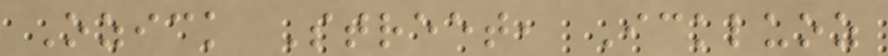Ozick Street, Ickluoz
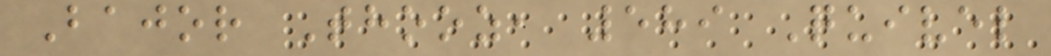Bajor Thooz, 589 Quivel
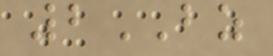2BZ
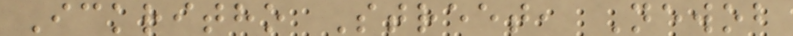Ickritho Street, Newob
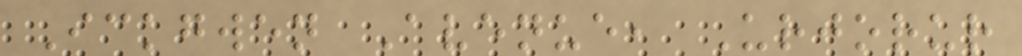Ickgwen Avenue, Urjorur
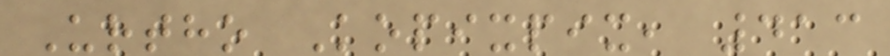Urtho Kopixpix, 413
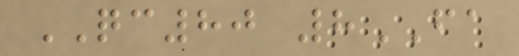QC80 8FA
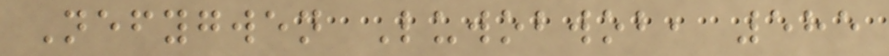Nefygwen Luwobwob, 585
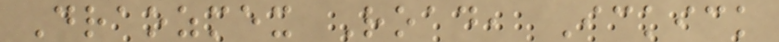Draozmex Road, Ickick
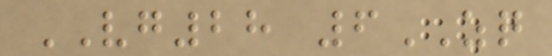VG28 6ZQ
